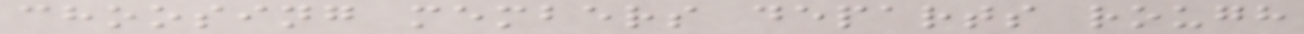choosing members departs rough
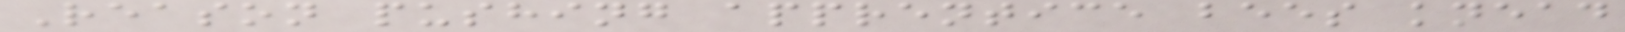Reason pushing apprentice bees knead
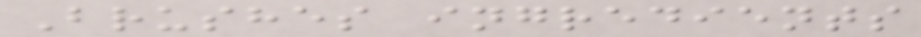Brushes ingredients
